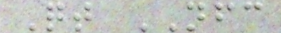Qt NFC
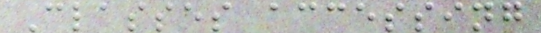Classes accessing
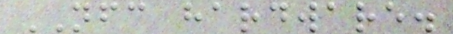NFC hardware.
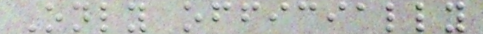Only officially
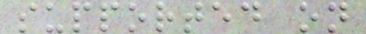supported on
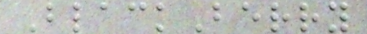BlackBerry
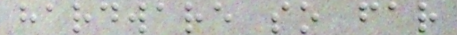hardware so far
